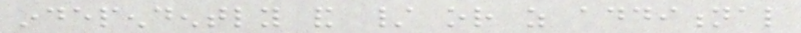independently and / or as additional
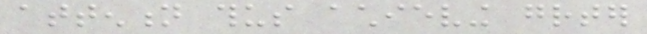attention thus achieving greater
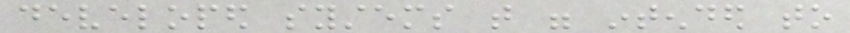developed systems that were intended to
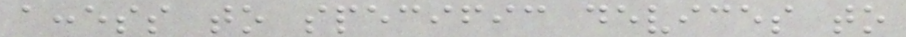access to specific devices to
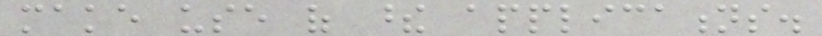make use of these applications.
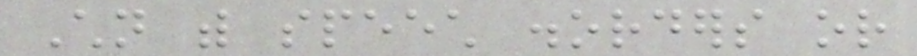Children with speech disorders or
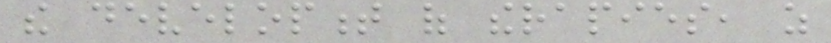the development of therapies, as
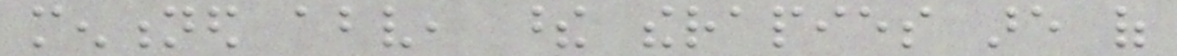mentioned above, these therapies are of
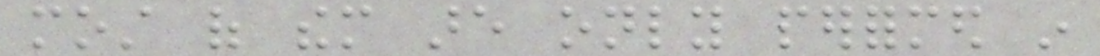most of them are only performed in
